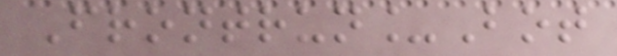Frontrun_Bot
